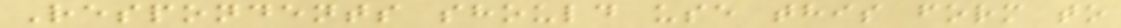Respondents should use this form to
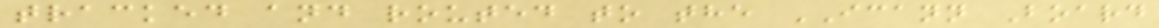tracked and routed to the ICANN Board
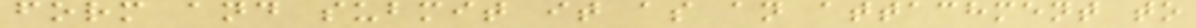form and submit it as an attachment to
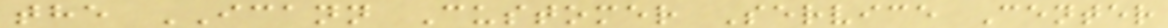the ICANN Customer Service Center
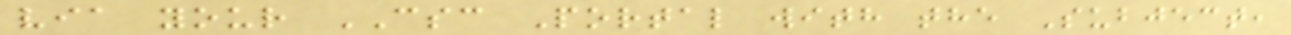via your CSC Portal with the Subject,
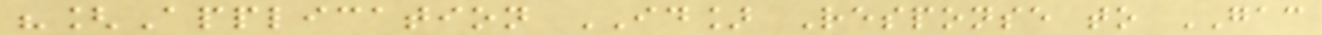"[Application ID] Response to GAC
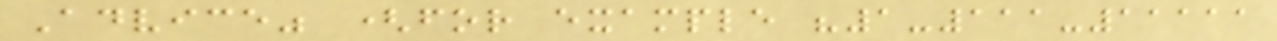Advice" (for example "1-111-11111
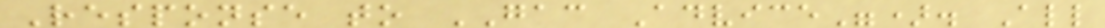Response to GAC Advice"). All
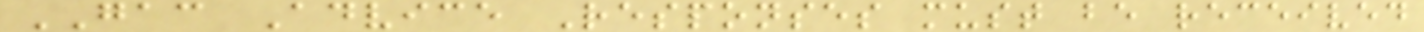GAC Advice Responses must be received
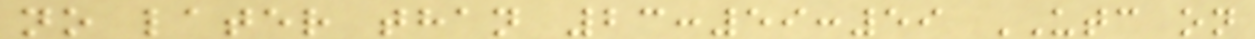no later than 23:59:59 UTC on
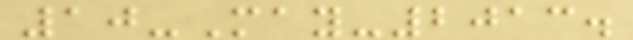10-May-2013.
